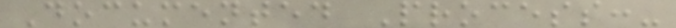Documented Process:-
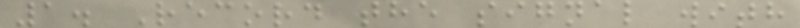1. Record the signal with
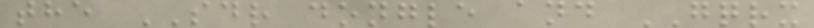the SDR dongle and GQRX
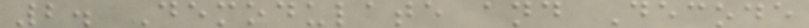2. Demodulate and Decode
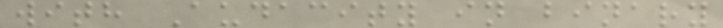with Audacity in binary
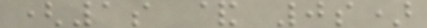(1s & 0s)
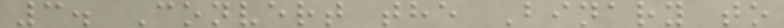3. Convert the Binary to
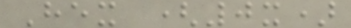Hex (0x)
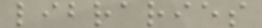libraries
